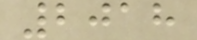2018
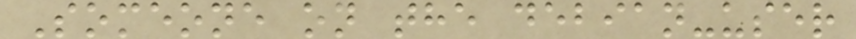Someone on the debian-user
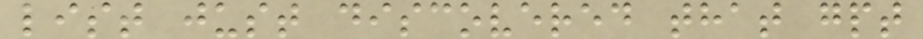list just discovered that gpt
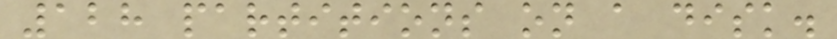128 partitions on a disk.
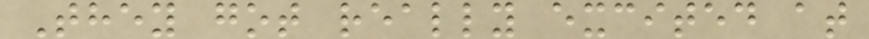They got really excited at
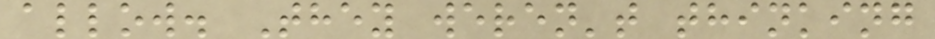allow. They weren't thinking
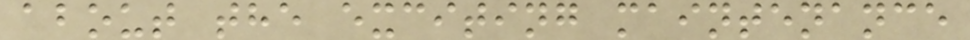about the exciting maintenance
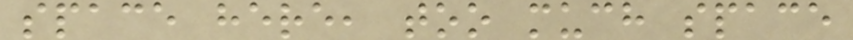space here, too much space
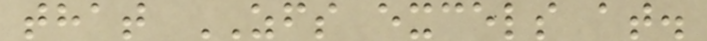that ZFS excels at.
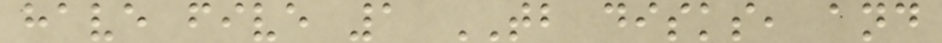have five 1 TB disks, and
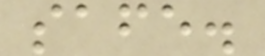safe.
